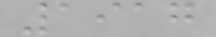1917
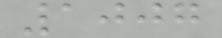1007
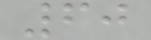60
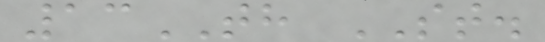13TH ST.
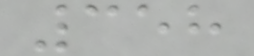358
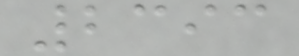2393
